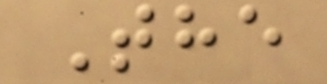The
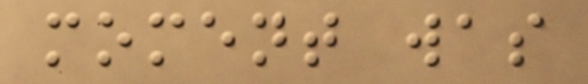moment was
